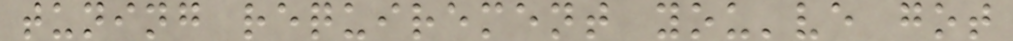tuning requirement you've got
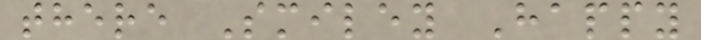there Smiley Happy
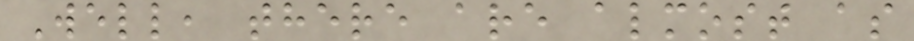Well, there are almost as
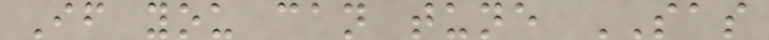If you can tune SAS
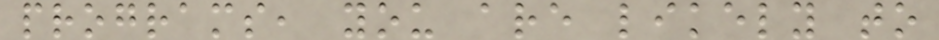programs, you are likely to
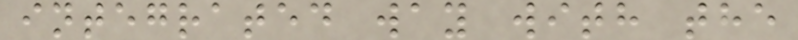integrated way with the
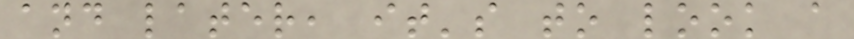and later, it's to look a
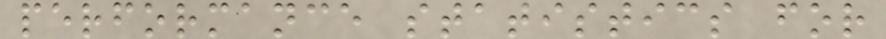performance statistics for
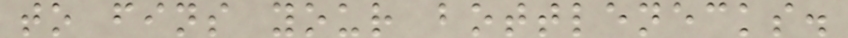to fins your bottlenecks.
